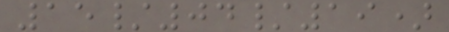15/04/19)
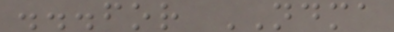...for NDMA
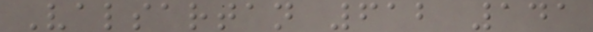Valsartan 612 141
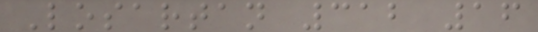Losartan 312 16
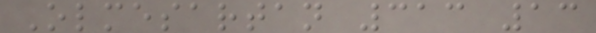Olmesartan 313 13
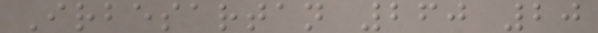Irbesartan 260 20
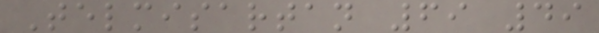Telmisartan 69 49
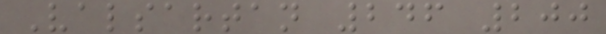Valsartan 246 200
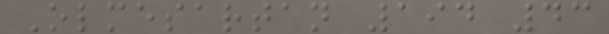Olmesartan 194 43
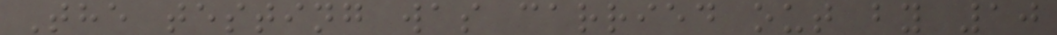The testing was carried out by 10
